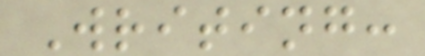Writing:
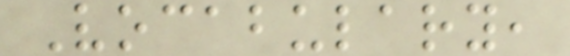Vocabulary,
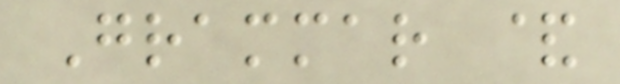Grammar &
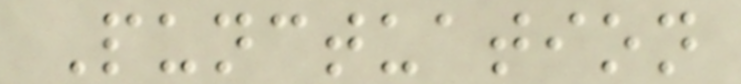Punctuation
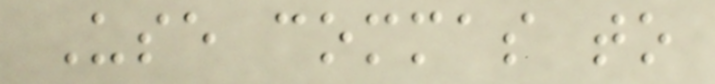Use commas to
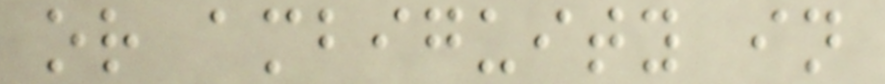or ambiguity in
